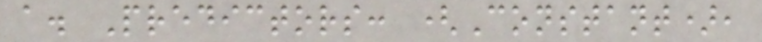a. Predictors: (Constant),
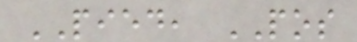PIED, POS
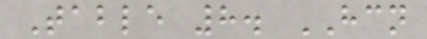Table 8. HCN
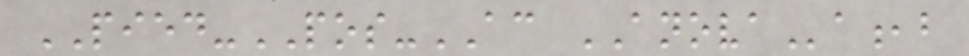PIED-POS-AC ANOVAa,b
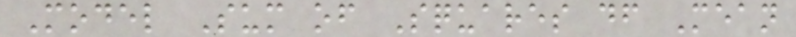Model Sum of Squares df Mean
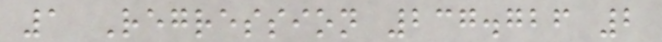1 Regression 237.726 2
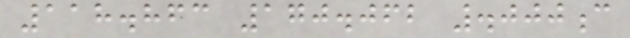118.863 170.062 .000c
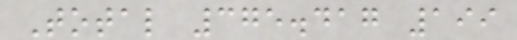Total 375.417 199
